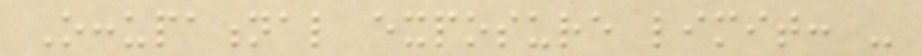Occupational exposure limit: -
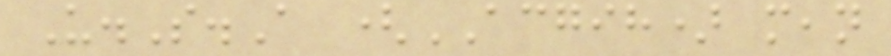U.S.A (ACGIH) mean
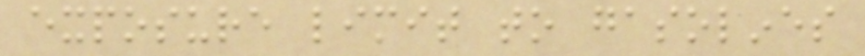exposure limit to gasolines
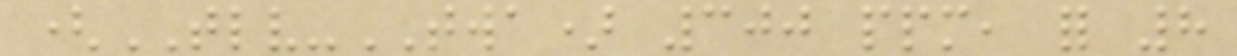(TLV-TWA) 300 ppm, for 8
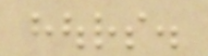hours.
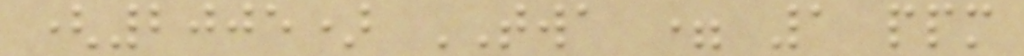(2005) TWA = 1 ppm
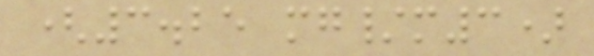(3.25 mg/m3)
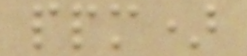ppm)
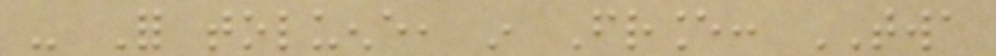- For toluene, in France: TWA
